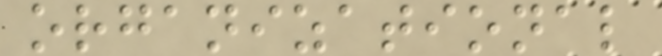organizational
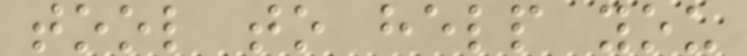tool to help you
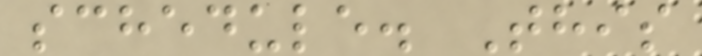schedule. This
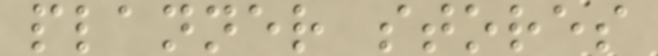planner stores
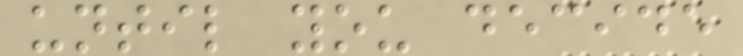until you decide
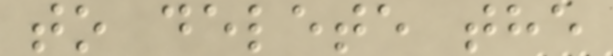to delete the
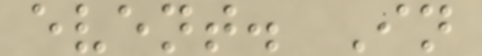event. In
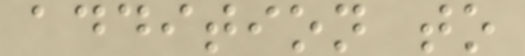addition to
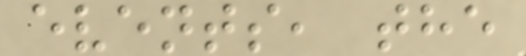events, the
